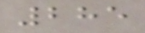285
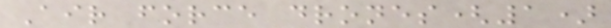Air force drones(1)
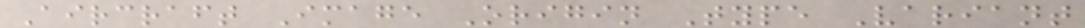Aircraft Image Origin Type Variant
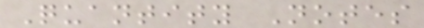Quantity Notes
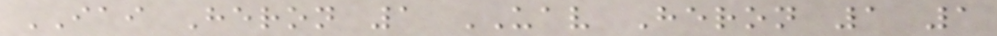IAI Heron 1 UAV Heron 1 1
